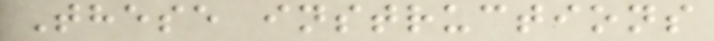These instructions
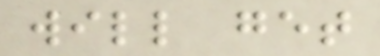will get
